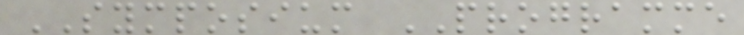SYMPOSIUM PROGRAMME
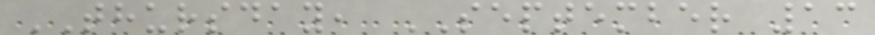THURSDAY, SEPTEMBER 13
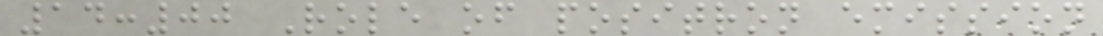14:00 Role of positron emission
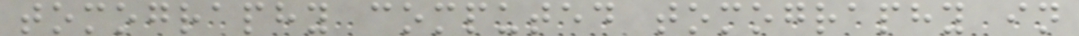tomography computed tomography in
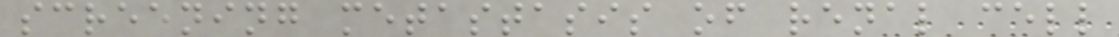screening metastasis of renal cell
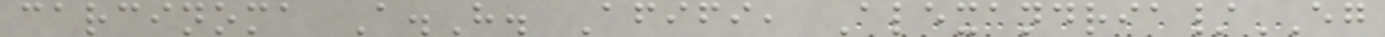carcinoma A.H. Afifi, Alexandria/EG
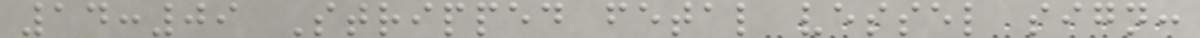14:09 Stripped fetal vessel sign:
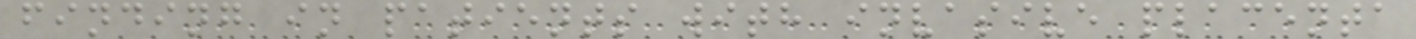finding in patients with invasive placenta
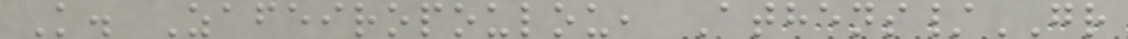K. Zafeiropoulou, Athens/GR
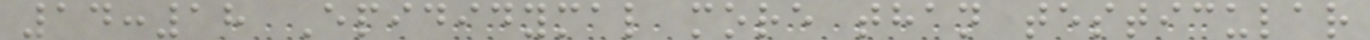14:18 Epididymal more than testicular
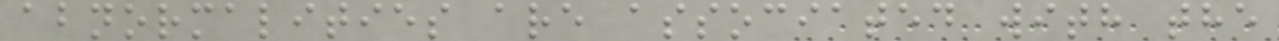abnormalities are associated with the
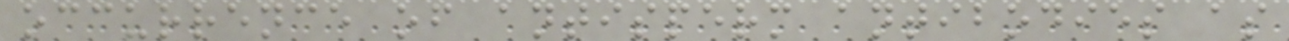occurrence of antisperm antibodies as
